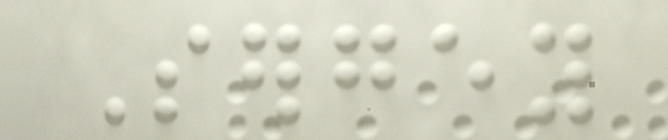Sergey
